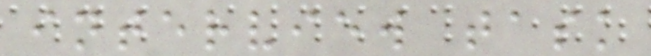interview task
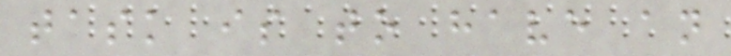task is to have an
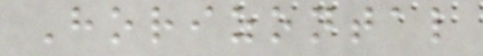Horizontal
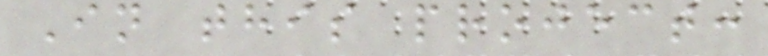In this project:
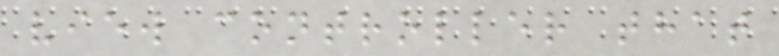view controller that
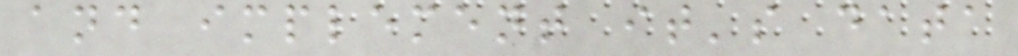and implement it's data
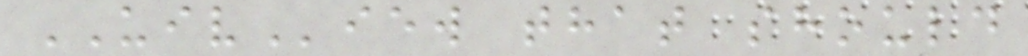UIView that should
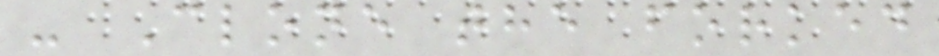- Clone the forked
